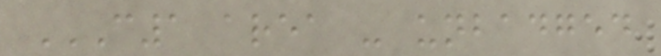C1 AREA - UNBADGED
